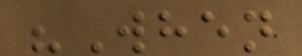"When
